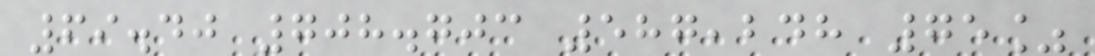69.40 708.703 587,248 75%
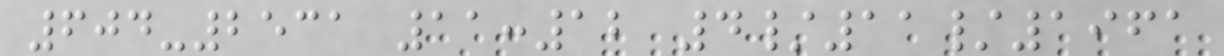604-2531 11:12 4/11/1961
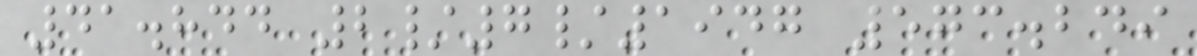41.844 2/7/1947 573.249
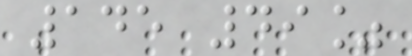145 49%
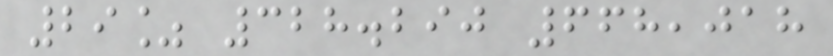29% 328.290 668,018
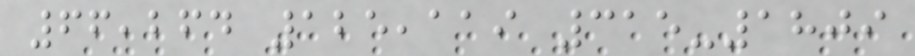66,264 125,119 315-1809
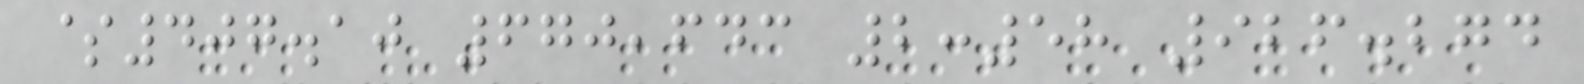$407.10 670,643 2:58 926.274
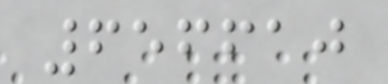656610
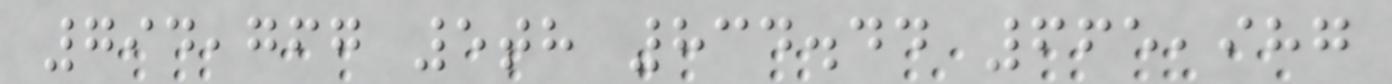794,767 5th 834.44 665,987
